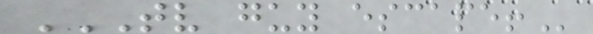TV GUY ESCAPE!
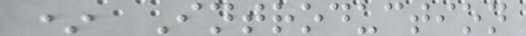* Introduction
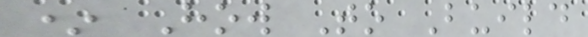* How To Build
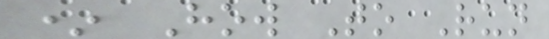* How To Run
